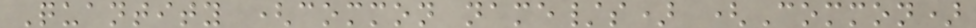Quantity (common name/s) (Common)
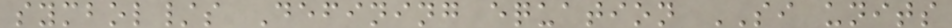symbol/s Defining equation SI units
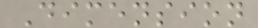Dimension
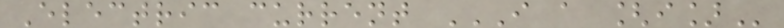Electric current I A [I]
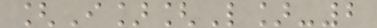[I][L]-2
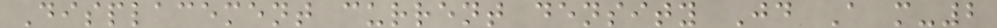Displacement current density Jd A m-2
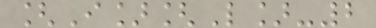[I][L]-2
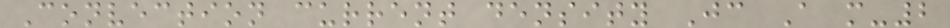Convection current density Jc A m-2
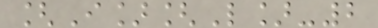[I][L]-2
